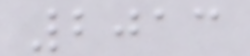2013
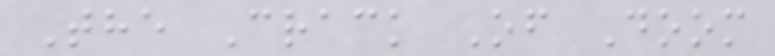The Crack Of Doom
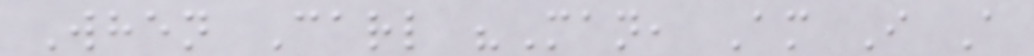When Carl "Man, Am I A
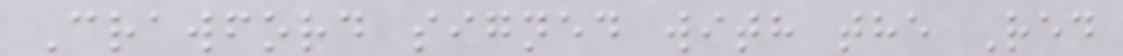Crawford signed with the Red
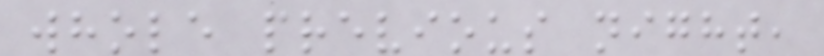whole previous night,
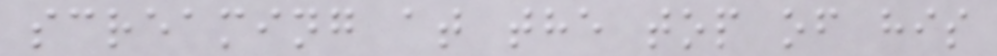screaming at the top of his
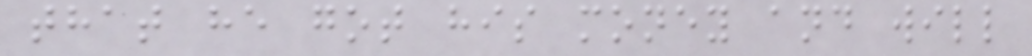that he got his money and will
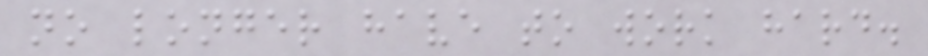no longer have to work hard.
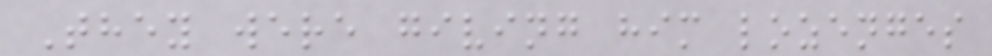They were giving him lozenges
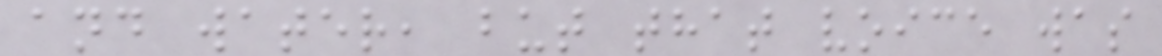and water, but that voice was
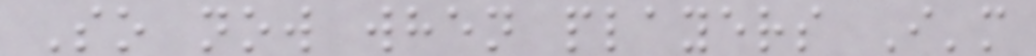So now when players I'm
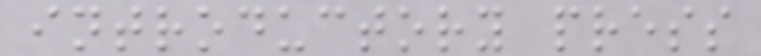introductory press
